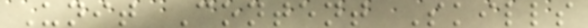Unit Content Skills
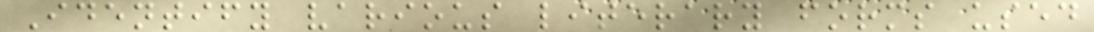Identify various literary forms used
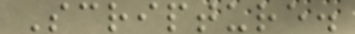Scripture.
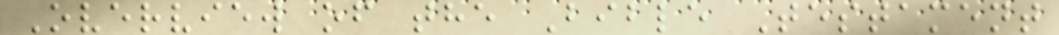Overview of the Bible Testament
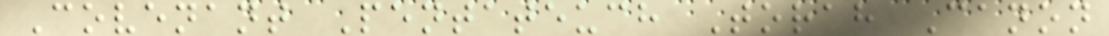Covenant Pentateuch Torah Canon
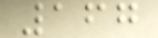167
